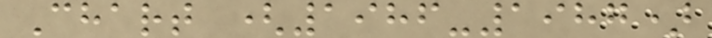Chart (1986-1987)
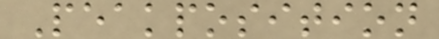Peakposition
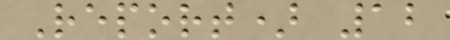Report) 12
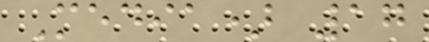Media) 17
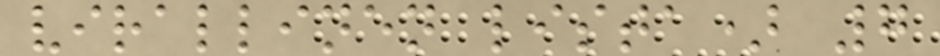virallinen lista) 7
